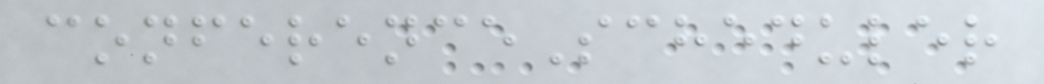conferenceScheduler
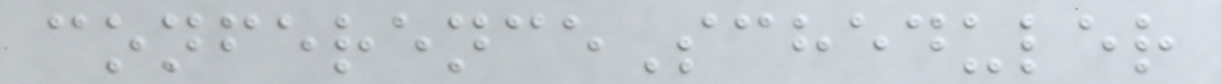conferenceScheduler
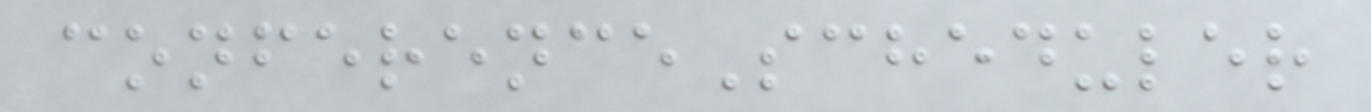conferenceScheduler
